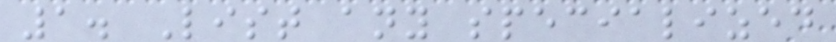1. List any specialized
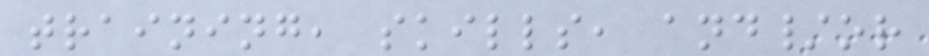training, skills, and/or
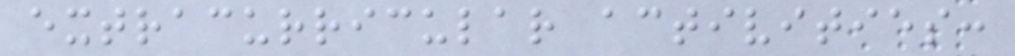extracurricular activities:
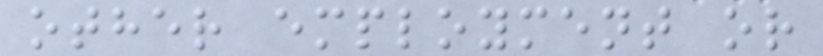other employment or
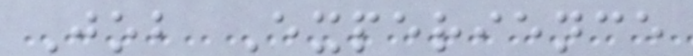Job Experience
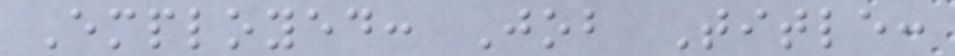Employed: Job Title:
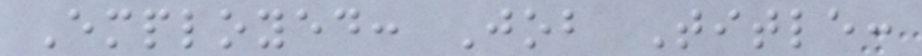Employed: Job Title:
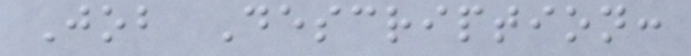Job Description:
